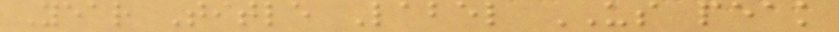Year Title Label US peak
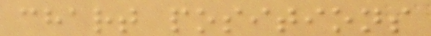chart positions
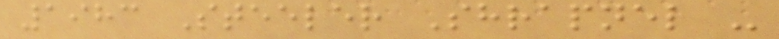1983 Steeler Shrapnel -
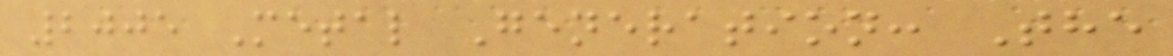2005 Metal Generation: The
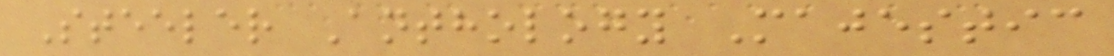Steeler Anthology Majestic
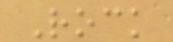Rock
